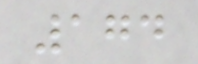174
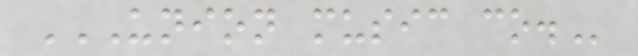UNION MUSIC CO.
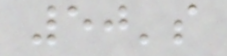50's
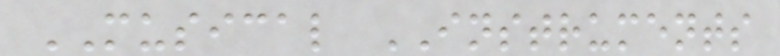MUSICAL INSTRUMENTS
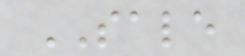SALE
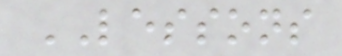LESSONS
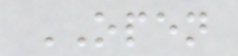OPEN
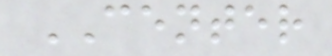CENTER
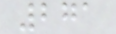271
